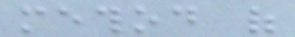method of
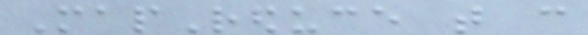MapReduce that can
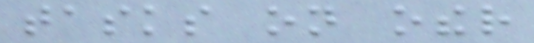tasks on other
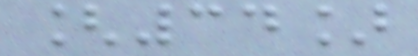[34]
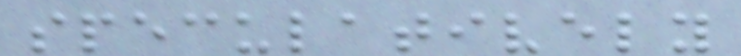speculatively
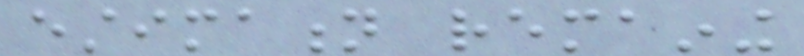estimation remaining
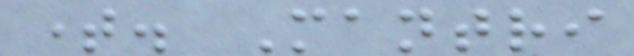time. Mantri
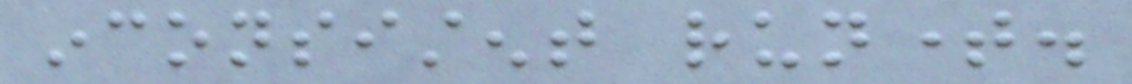inconsistent runtime.
